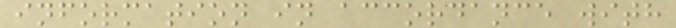information in accordance with
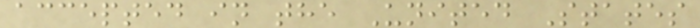accepted in the United States
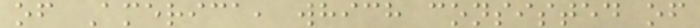of America, which consisted of
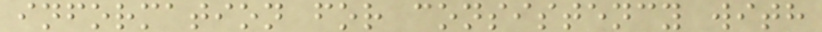information for consistency with
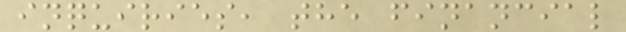inquiries, the financial
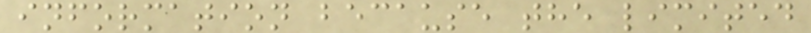information because the limited
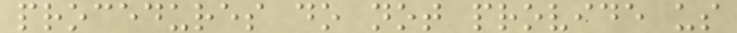procedures do not provide us
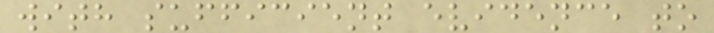with sufficient evidence to
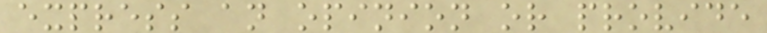express an opinion or provide
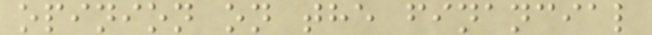opinion on the financial
